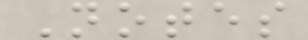Notes
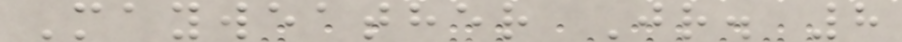Mayweather Jr. 8
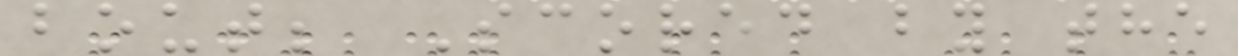bout; Scored by the
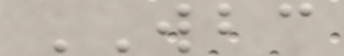WBC
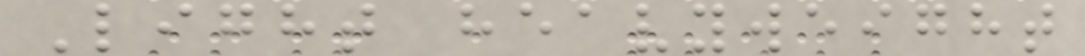Light heavyweight
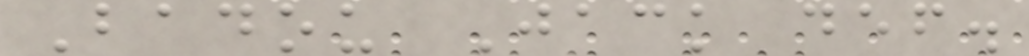Badou Jack def.
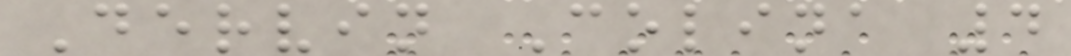Dervin Colina 4
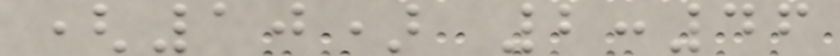(10) 2:46
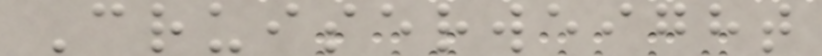Cruiserweight
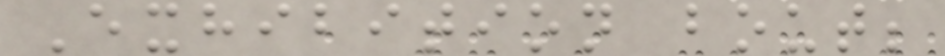Exhibition bout;
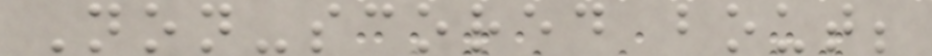Non-scored bout;
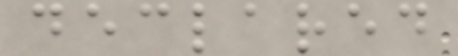declared
